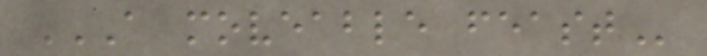A MOVEABLE FEAST
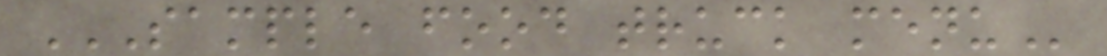SAMPLE FOOD TRUCK MENU
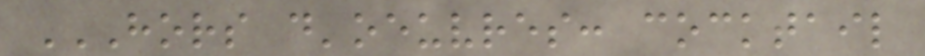HORS D'OEUVRES: COCKTAIL
